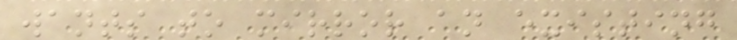wants to mirror an existing
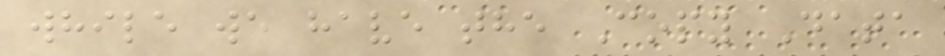while we have the Copy Data
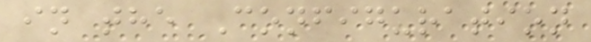in the Configuration
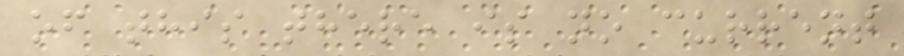of this there is no current
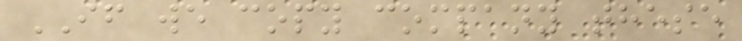IF we copy company these
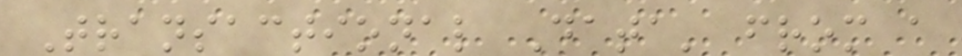Transactional Data' from a
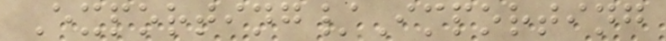Exporting/Importing
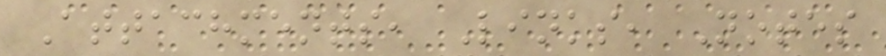Attachments, Links, Notes
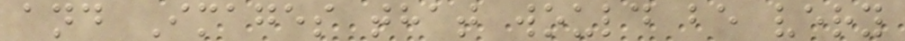and Images that would be very
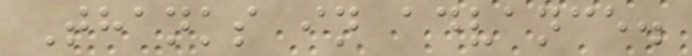Thanks in advance.
